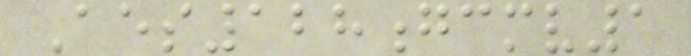Aes128gcmv1
